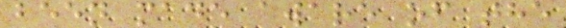been made aware of the
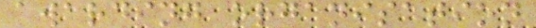awarding organisation
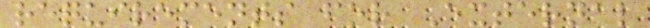requirements for External
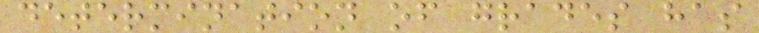determination of grades has
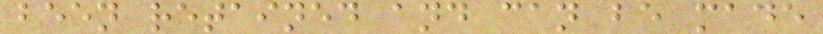been retained and can be made
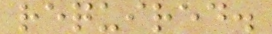required.
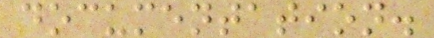documentation.
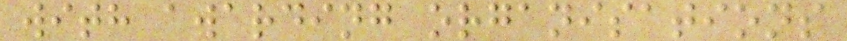with awarding organisations
